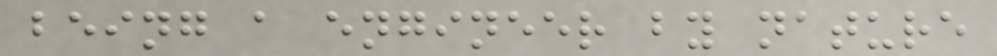being a engineer by nature
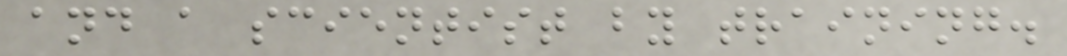and a scientist by training.
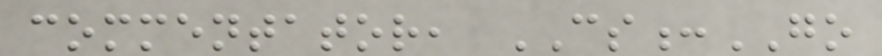commentator, CS:GO
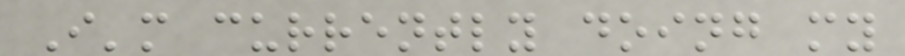I'm currently doing my
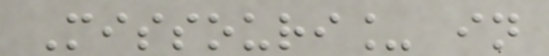Missouri_ in
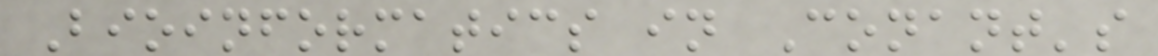Bioinformatics in Conant's
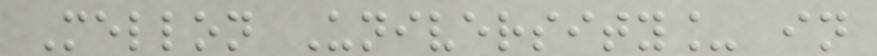Mellon University_ in
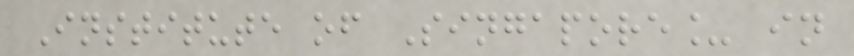Institute of Singapore_ in
